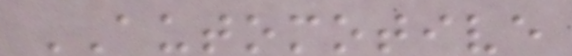AUTOMOTIVE
